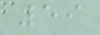59
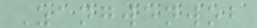Zangwenwob
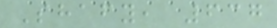Shafy, 637
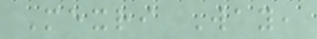Mexri Way,
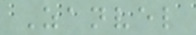Zanvel
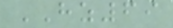HZ69
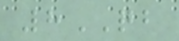8QB
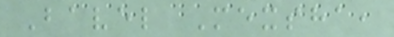Bavel Mexsha,
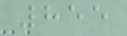855
